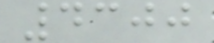4300
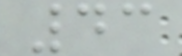43
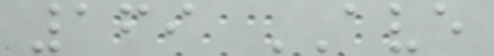169 AVE
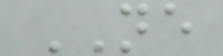NE
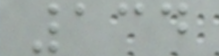134
